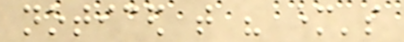noticed that his mother's
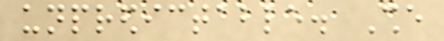unpredictable. She
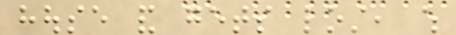house and gets lost, which
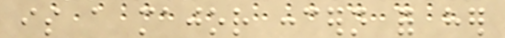is a major concern for her
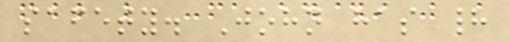safety. John has had
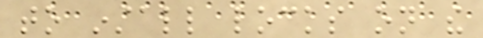to install locks on the
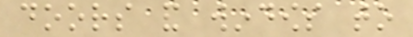doors and windows to
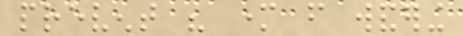prevent his mother from wandering
